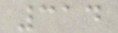314
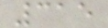315
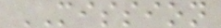MISSION
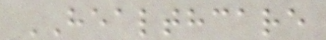HEALTHCARE
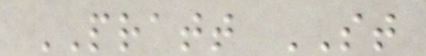PRATT ST
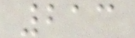213
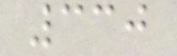330
